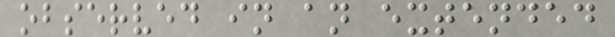observed in an extended
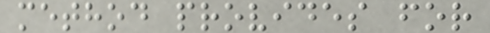method provides for
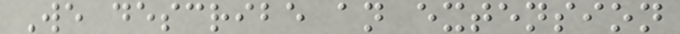We describe an extension
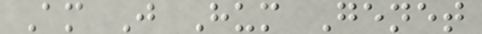Am J Hum Genet
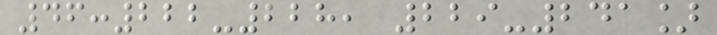46:222-228, 229-241]
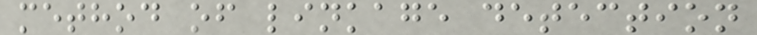method of linkage detection
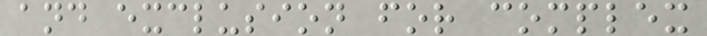and exclusion for complex
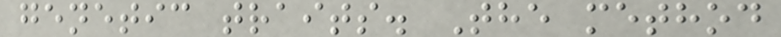genetic traits. The method
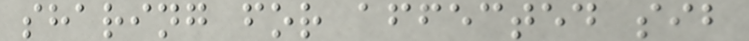sharing for affected sib
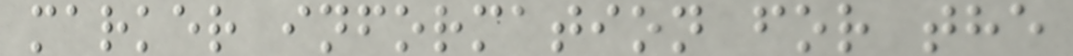marker information for the
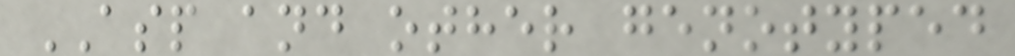ASP and other genotyped
